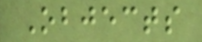Objects
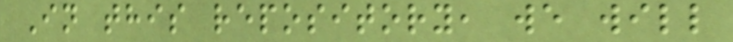In this repository, we will
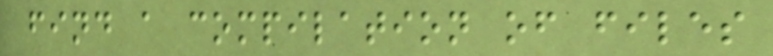find a compilation of files
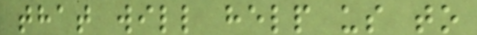that will help us to
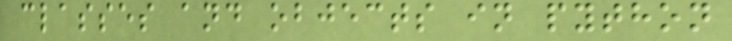classes and objects in python
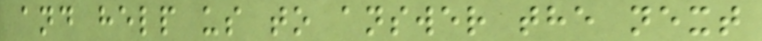and help us to answer the next
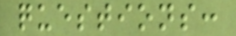questions:
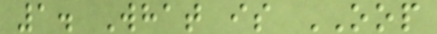1. What is OOP
